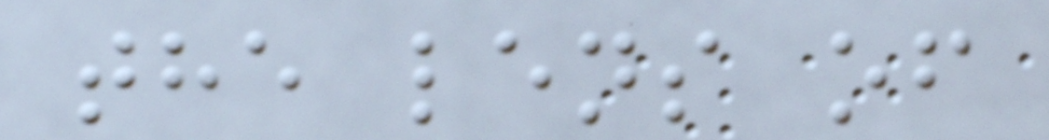the lens of
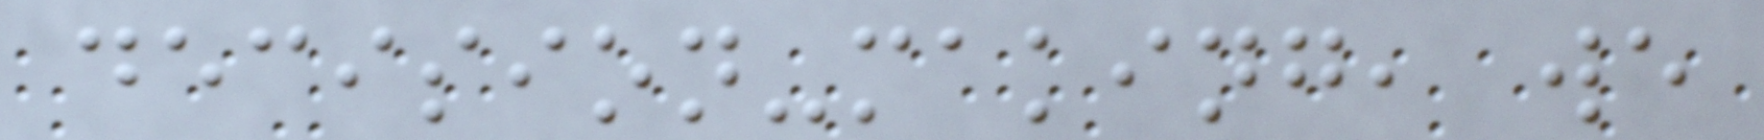decision-making, we
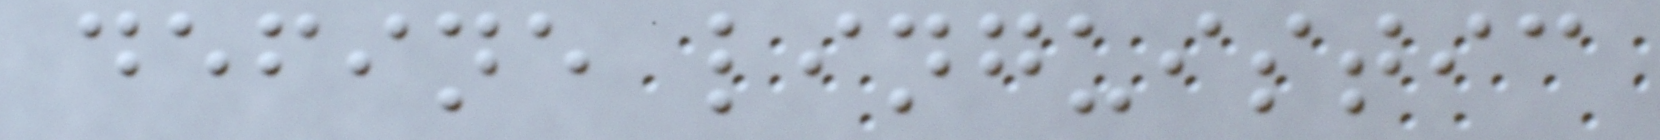define linguistic
